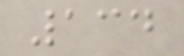134
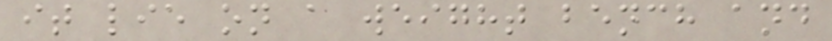it lie on a weight bench and
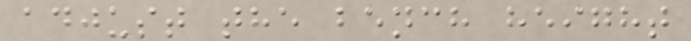adjust the bench height
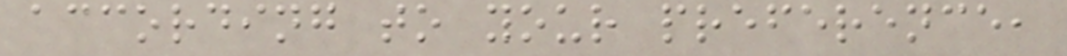according to your preference,
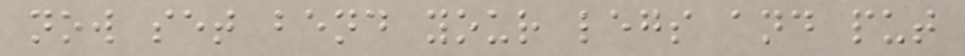now set bend your legs and put
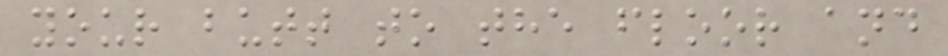your butt to the floor and
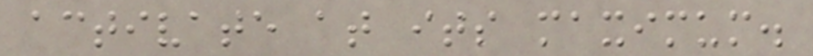activate at its maximum.
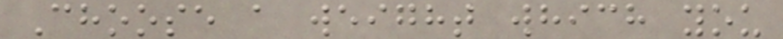Choose a weight which you
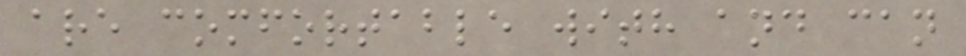are comfortable with and can
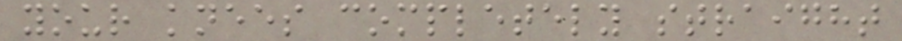your knees completely straight
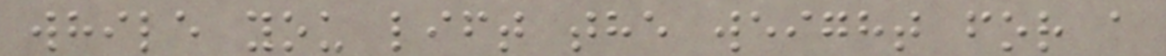while you lift the weight for a
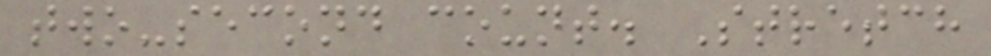two-second count. Stretch
